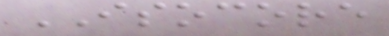ISOCORE
